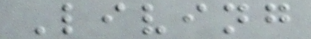Living
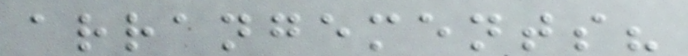arrangements?
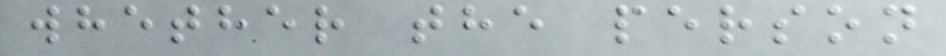whether the person
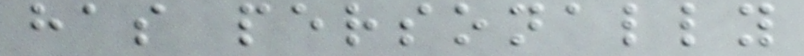has personally
